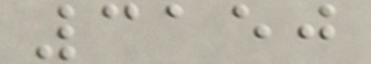3150
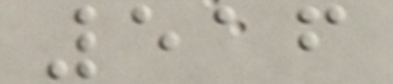516
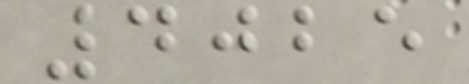4025
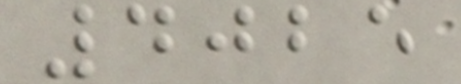4025
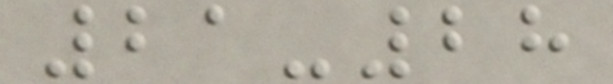21-28
